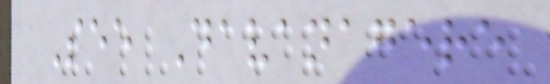See Davanagere
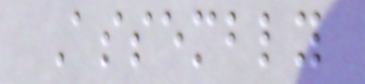Assembly
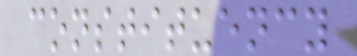constituency
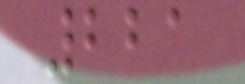221
